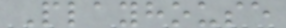Playhouse
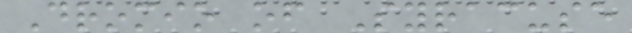Dromio of Syracuse
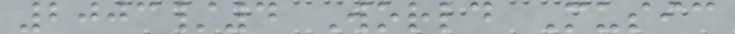2003/4 World Music
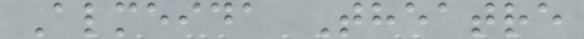Almeida Theatre
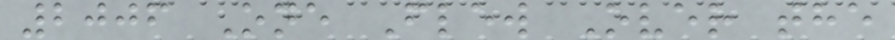2006 One Flew Over the
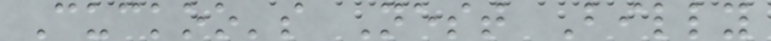Cuckoo's Nest Billy
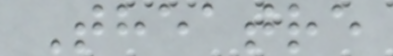Theatre
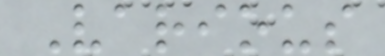Various
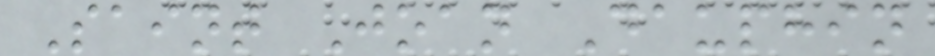Saint Joan Dauphin
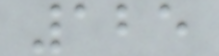125
